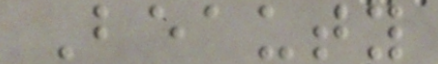Beauty
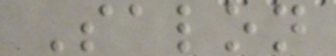Salon
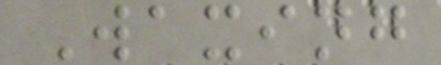Waxing
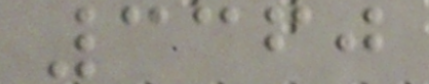3360
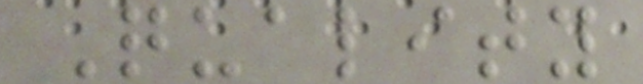Quality
